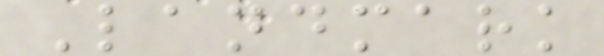Landmark
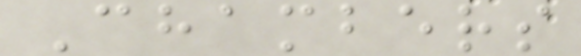Chambers
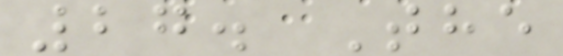27. The
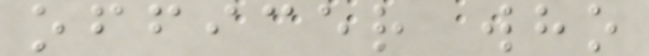officer who
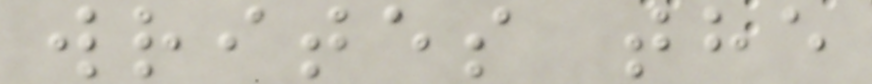writes the
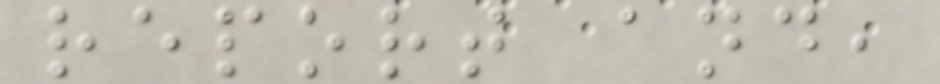report and,
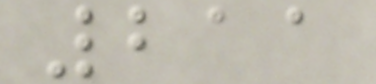211
